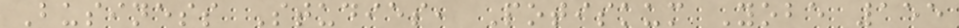Business Studies, Potiskum Yobe 155
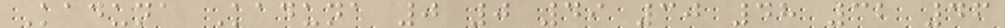Kaduna Kaduna 0 0 49 30 48 32 46
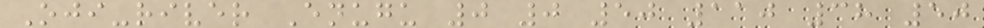Oji-river Enugu 0 0 50 110 38 50
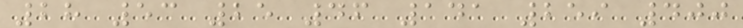28 53 25 46 141 259 400
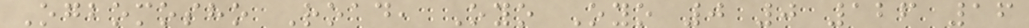Ogbomosho Road, Oyo Oyo 0 0 126 16
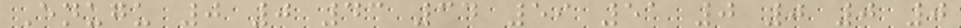Enugu 0 0 43 34 59 51 0 0 0 0
